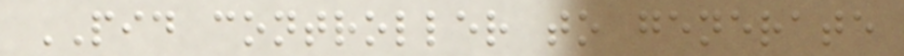PID controller to generate
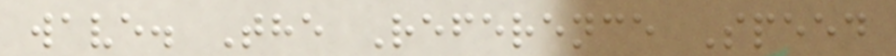wave. The Reference Speed
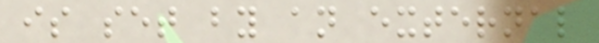is set by an external
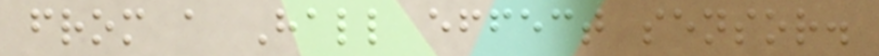from a Hall effect sensor.
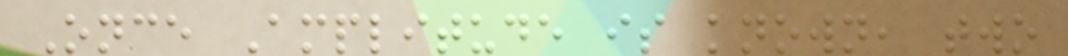Once Amplitude is known, two
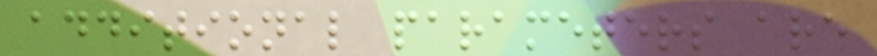additional parameters are
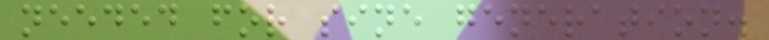needed for sine generation.
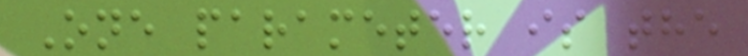One parameter is the
